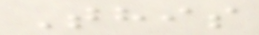This
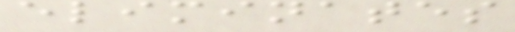eliminates
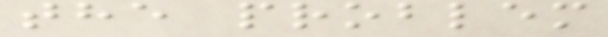the problem
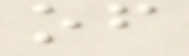of
